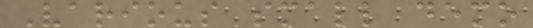Various small demo
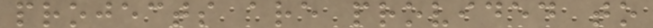projects are provided to
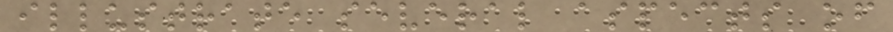illustrate several aspects of
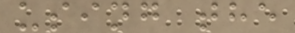using the
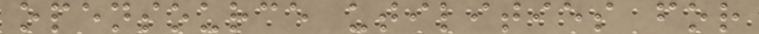opensource utilities for
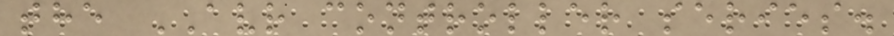the AVR controller series.
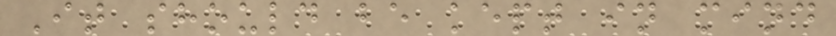It should be kept in mind
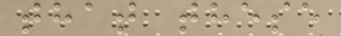that these
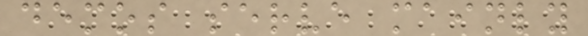demos serve mainly
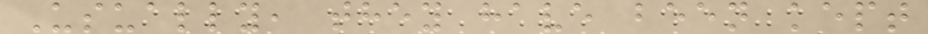Usually, they have been kept
